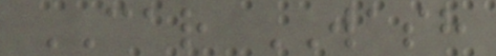CAR WASH
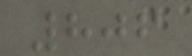806
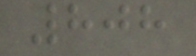808
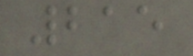215
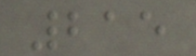215
